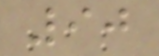90
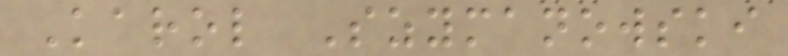Karol Szymanowski
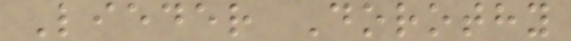Lieder Dorothy
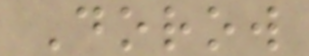Dorow
